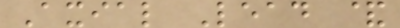Axial Lead &
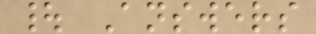| Answers
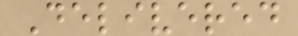Delivered
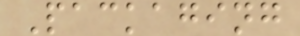Packaging
